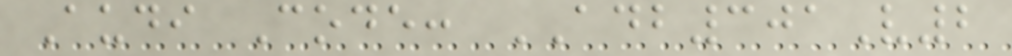Audi Code: ADB301V2
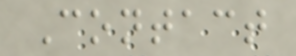Contact
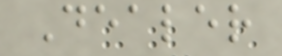Dealer
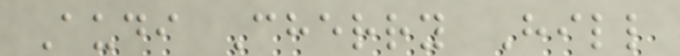Audi Cherry Hill
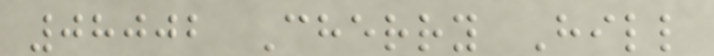08002 Cherry Hill
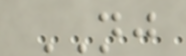NJ
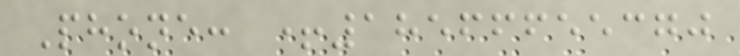Phone: +18566655370
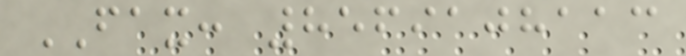FAX: 8569108113
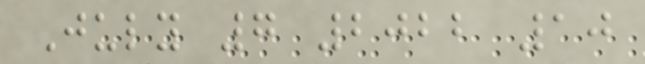July 7 2022 10
